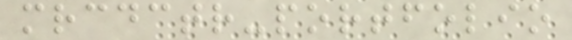mrcdctr-portfolio
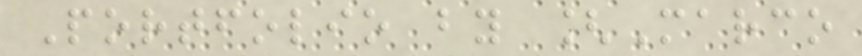Portfolio by [Marco
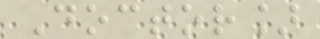Doctor]
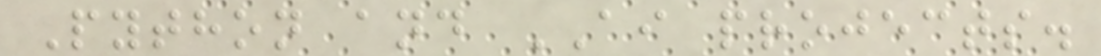Python and AI projects.
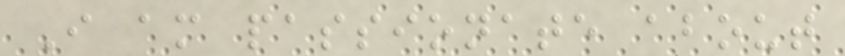I am passionate about
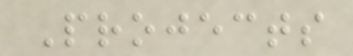Projects
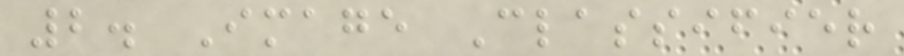2. Image Classifier
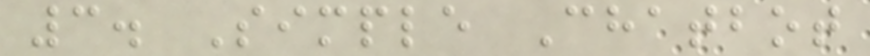3. Simple Chatbot
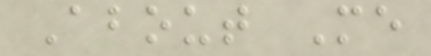About Me
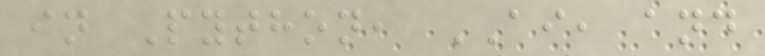in Python, AI, and
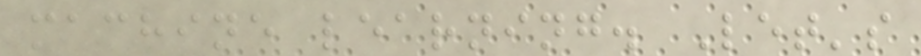machine learning. Let's
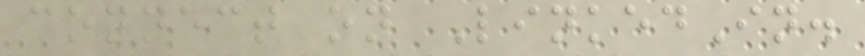connect on LinkedIn.
